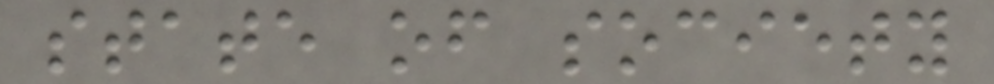state of society
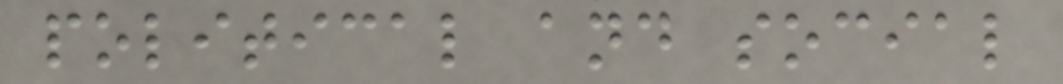political and social
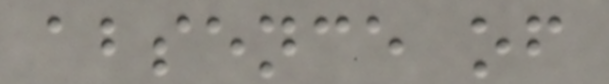absence of
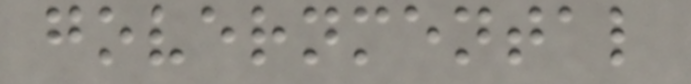governmental
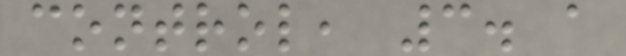control, 3. a
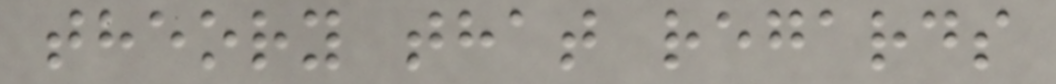theory that regards
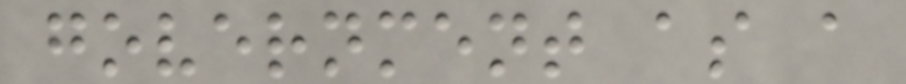government as a
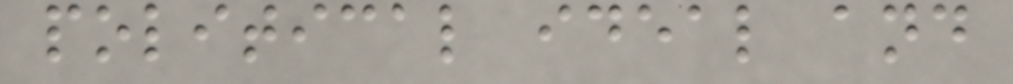political ideal and
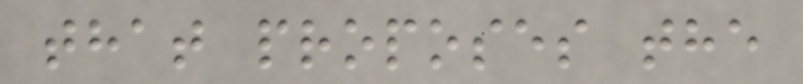that proposes the
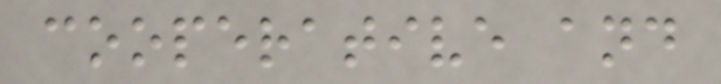cooperative and
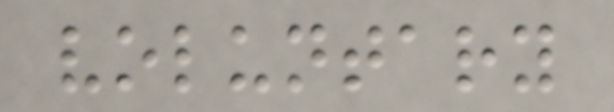voluntary
